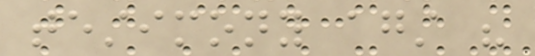testimony against his
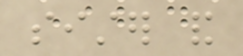sister and
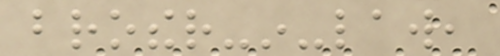brother-in-law,
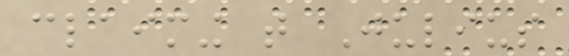claiming that Julius
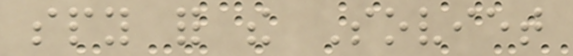spy for the Soviet
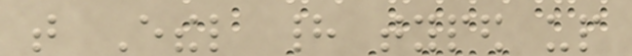that Ethel had typed up
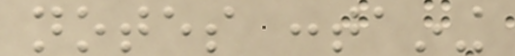notes containing
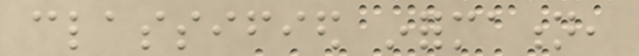classified information,
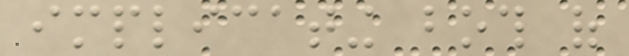implicating both of
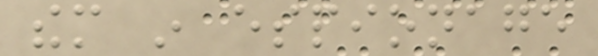them in espionage
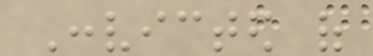Convicted of
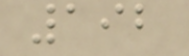192
